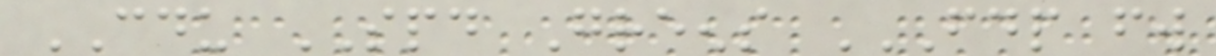CDU SPD Greens FDP FW
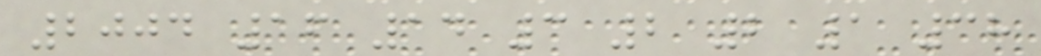2004 16 14 3 2 2 1 38
